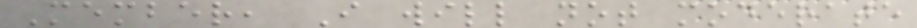Member, I will not moderate
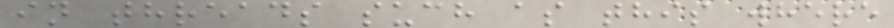in threads such as this where
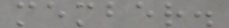member.
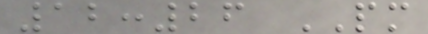12:26 PM
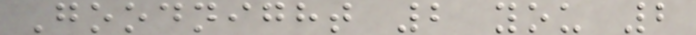Goodnight 2 you 2
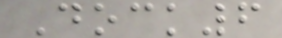Dock6
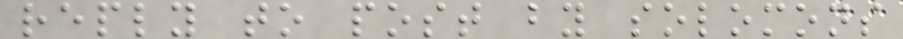reply to post by solomons
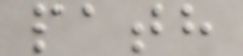path
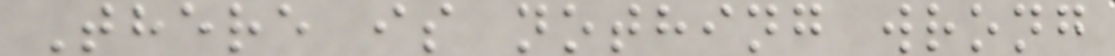There is nothing wrong
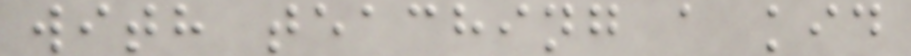with teaching a kid
